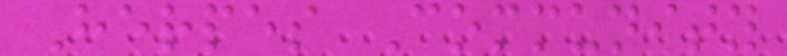Herpes Community
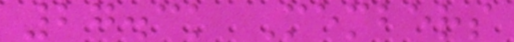27.3k Members
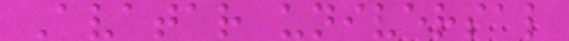Avatar universal
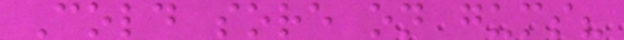Cold sore on gums?
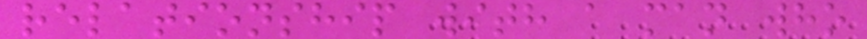relationship with a man who
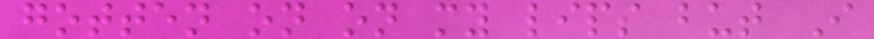gotten on on my lips but I
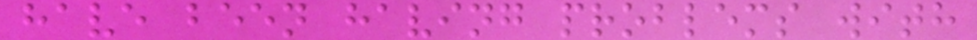have been having problems with
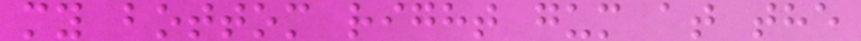my bottom right gum at the
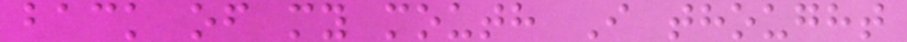back of my mouth I thought
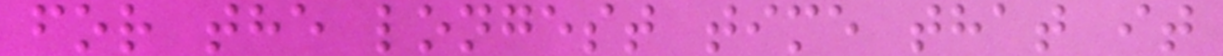for the longest time that it
